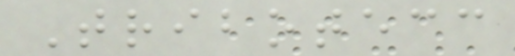Tribotecc
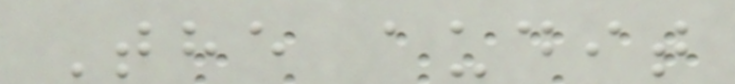The audit
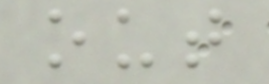out
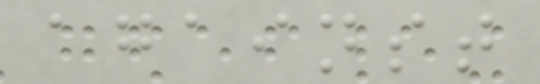against
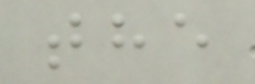the
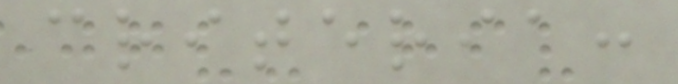criteria:
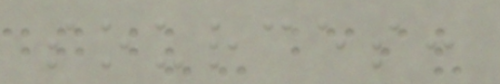sources:
